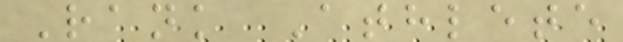Rank Athlete
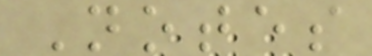Notes
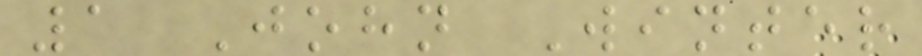1 John Winter
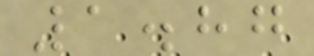1.87
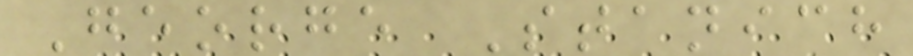George Stanich
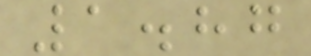1.87
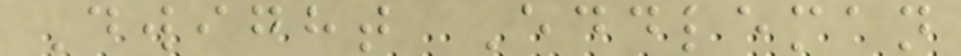Dwight Eddleman
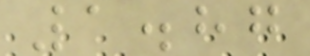1.87
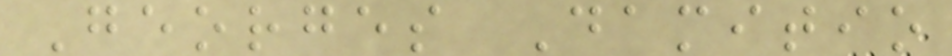Georges Damitio
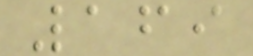169
